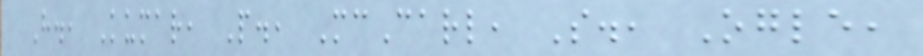H., Kumar, P., McCarl, S., Ogle,
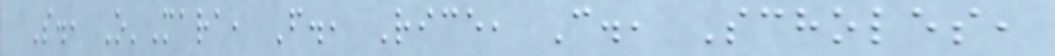S., O'Mara, F., Rice, C., Scholes,
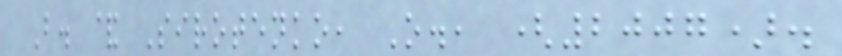B. & Sirotenko, O., (2007).
